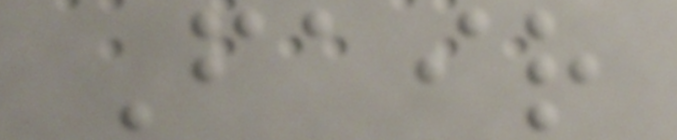Fair
